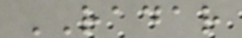RADAR
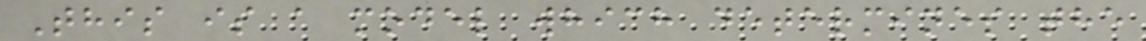This is a model which determines the
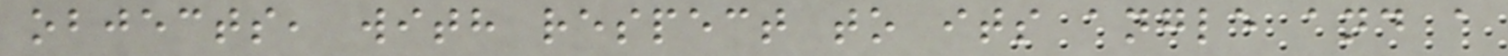objects, with respect to its angle and a
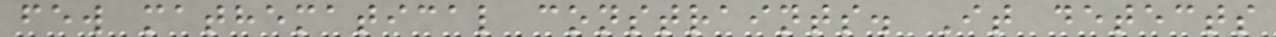few mathematical constraints. It detects
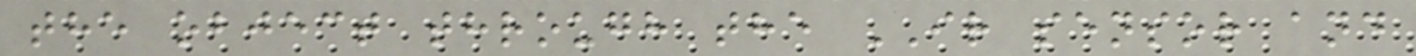the object through the IR sensor and
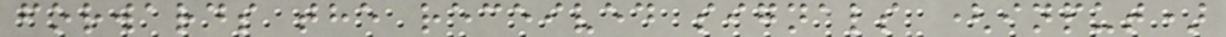forwards the received signals (input)
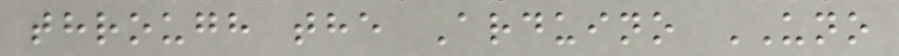through the Arduino UNO
